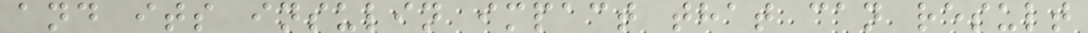and its insulin impact that can result
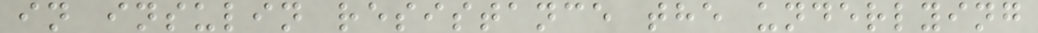in insulin resistance the underlying
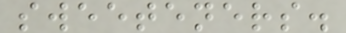sweeteners.
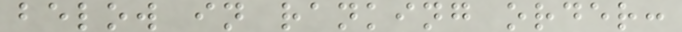below in ranking order:
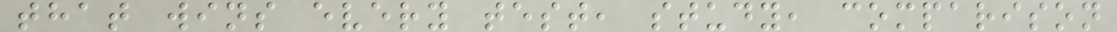that wins every test, study, comparison
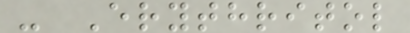- Erythritol
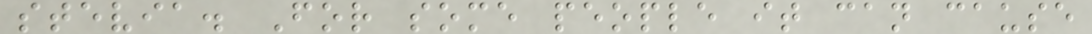stevia. For some people it can cause
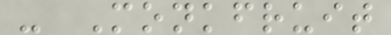- Monkfruit
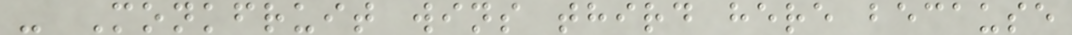- Monkfruit wins third here because
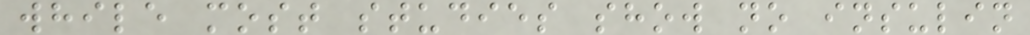while most studies show no insulin
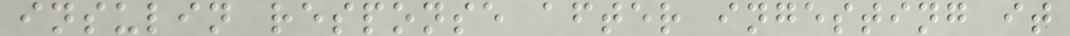insulin response after ingesting it
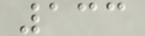133
